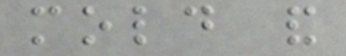mold and
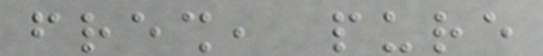fresh, pure
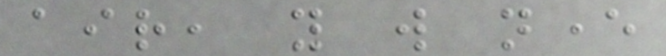air, you will never
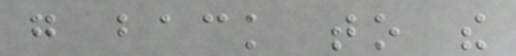go back to the
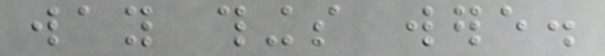way things were.
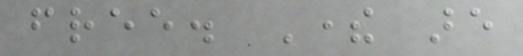free. There are
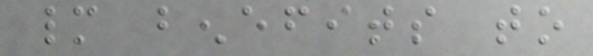many benefits to
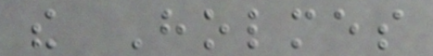the Holmes
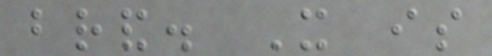brand. It is
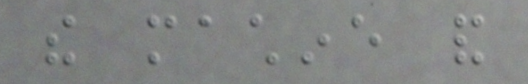the machine and
